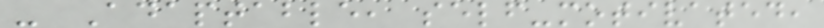- Adaptable, self-motivated,
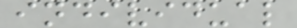individual
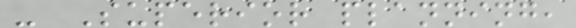- Superior planning,
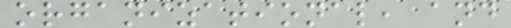organizational, and
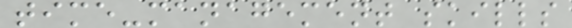time-management skills
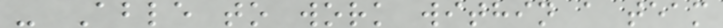- Able to work within a team
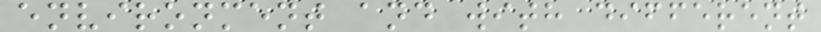environment and with different
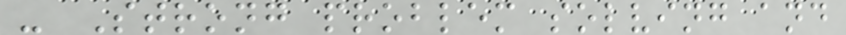- Strong problem solving and
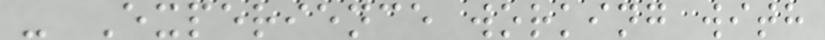- Experience working with
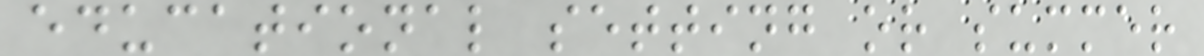educational setting or summer
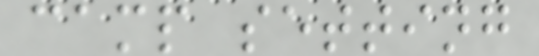camp setting
